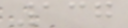137
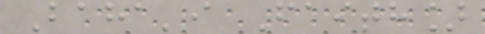Baha'i Faith]
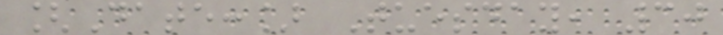[Date:] Tuesday, 30
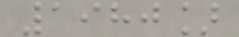1980]
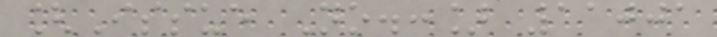[Issue No.:] 11001
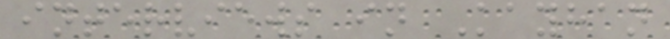interviews in Kayhan
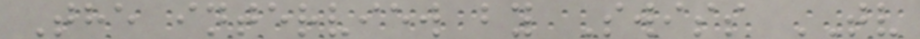The interview by Swiss TV
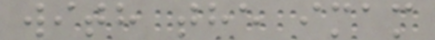with the imam
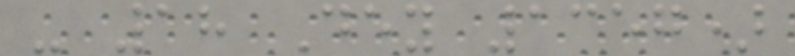- 18 Dey 1357)
